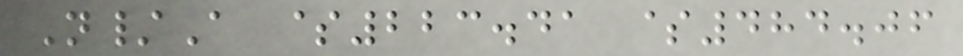N/A $223.41 $484.06
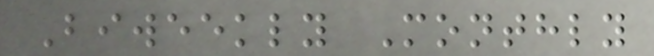Biweekly Monthly
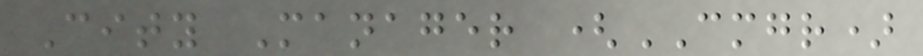City Manager (CMGR)
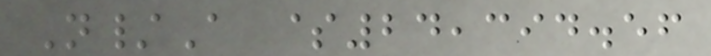N/A $24,394.56
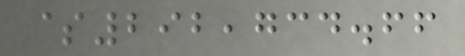$292,734.66
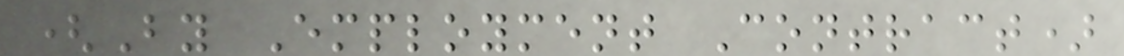(By Employment Contract)
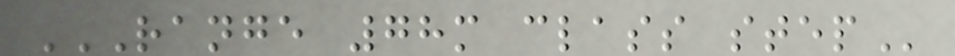RANGE 78M CLASS STEP
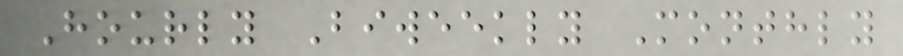Hourly Biweekly Monthly
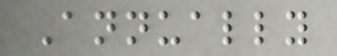Annually
